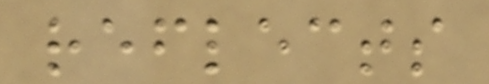reflects
